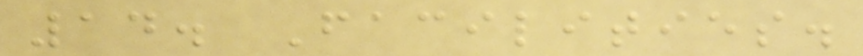14. Facilities.
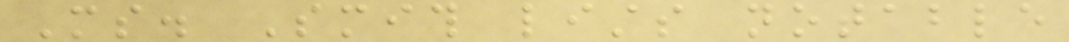Ms. Smith lists notable
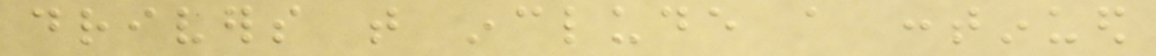drivers that include a continued
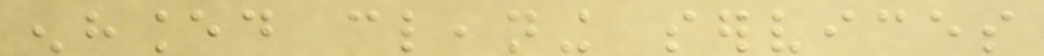enhanced cleaning services
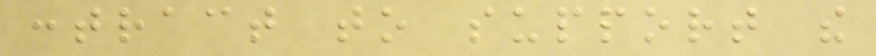contract to support the
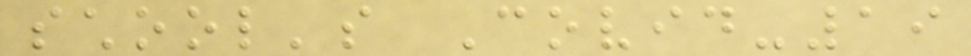school's Covid-19
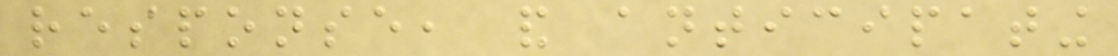response, and anticipating
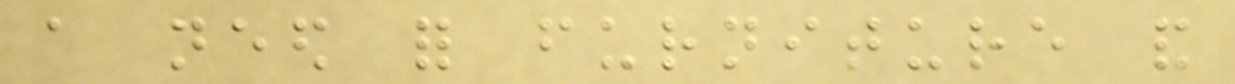a need for furniture and
